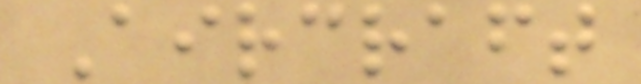Aircraft
